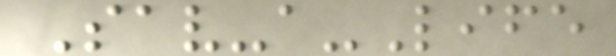Sav-a-Life
